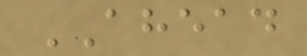AHEAD
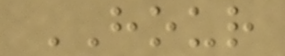HOUR
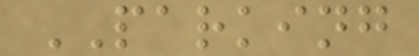PARKING
